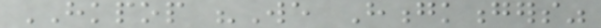HKPOP "We Hongkongers"
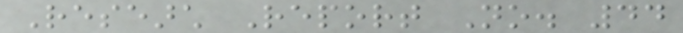Research Report No. 44
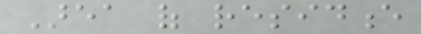Area of residence
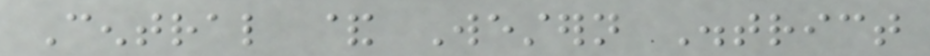Central & Western District
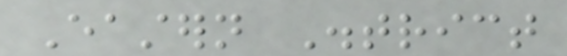Eastern District
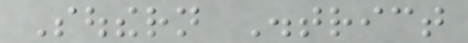Southern District
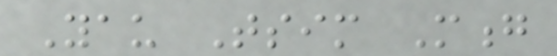Yau Tsim Mong
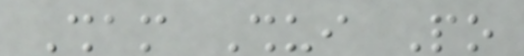Sham Shui Po
